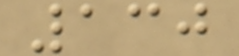130
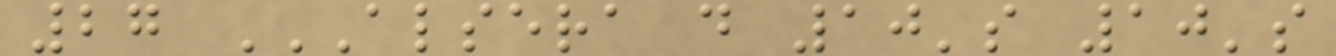27 ALSERA D 10'S 10'S
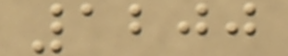1200
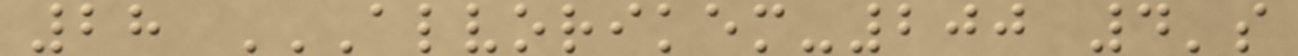28 ALVORIKEM-200 4'S
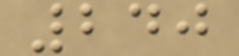240
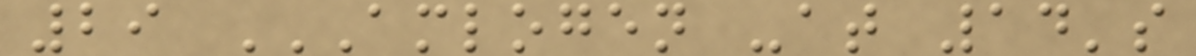29 AMLOGEN -AT 14'S
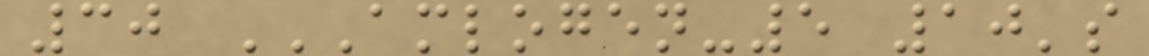30 AMLOGEN-5 10'S
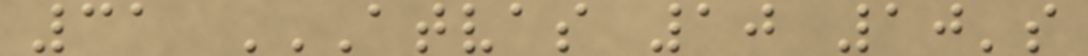31 ATVAS 10 10'S
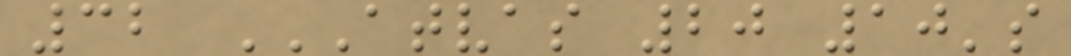32 ATVAS 20 10'S
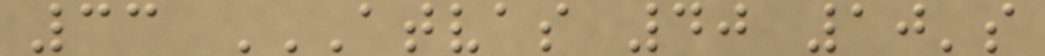33 ATVAS 40 10'S
